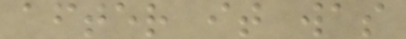after it was
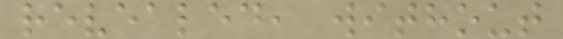revealed, without
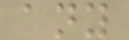any
